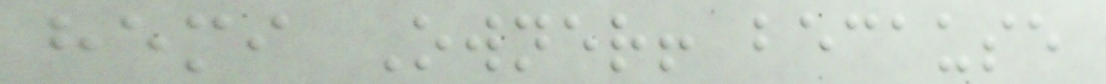hemi Owner! because
